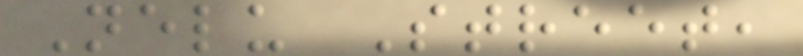Nelu Street,
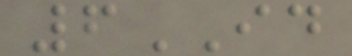6ID
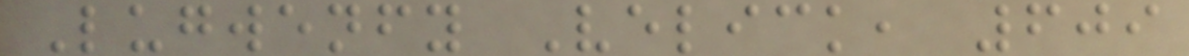Lugwenfy Velick, 609
